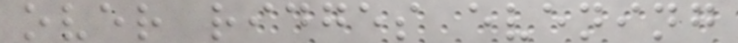over ridges evening
